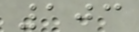103
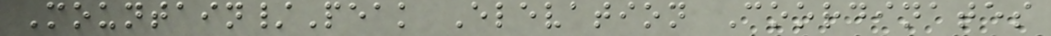Mountain/Peak Elevation Coordinates
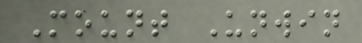Mount Unwin
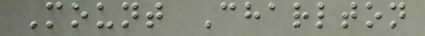Mount Charlton
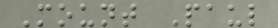Mount Paul
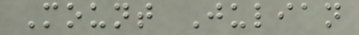Mount Julian
